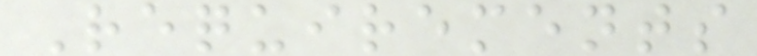Requirements
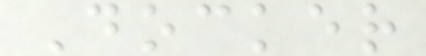Docker
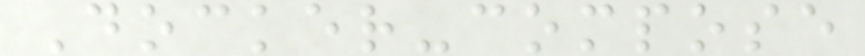Docker-compose
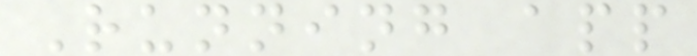Running app
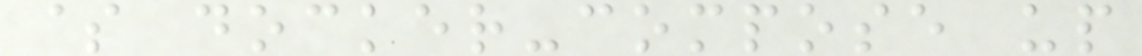$ docker-compose up
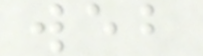web
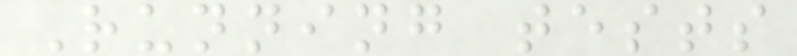Running tests
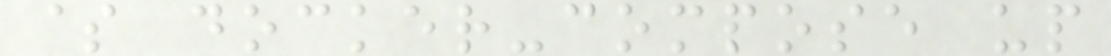$ docker-compose up
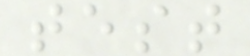test
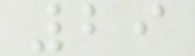29
